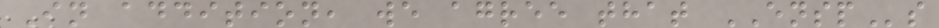In addition, we agree that ENSPs
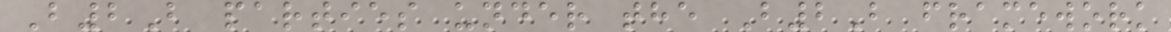B2B parties under the B2B framework
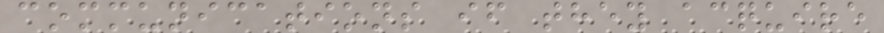communications if they acquire
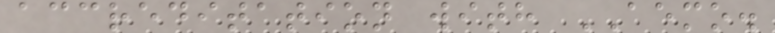accreditation with AEMO.
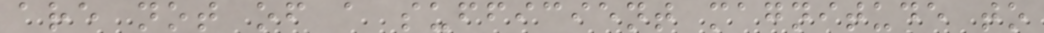are not of a sufficient magnitude to
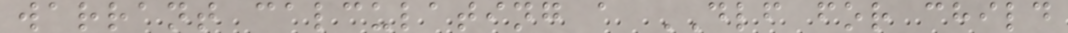warrant calculating a DLF for child
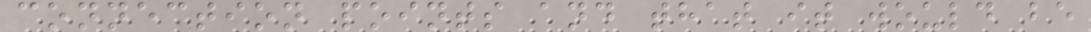connection points and that it would be
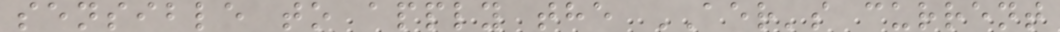sensible to apply the AER's current
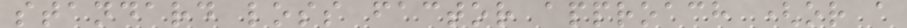standard loss factor approach (or a
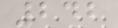242
